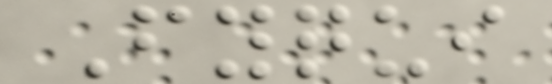Fyqui
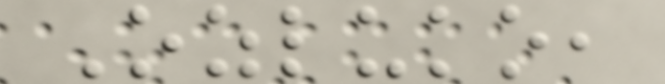Ozluko,
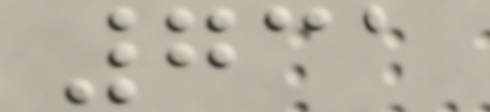731
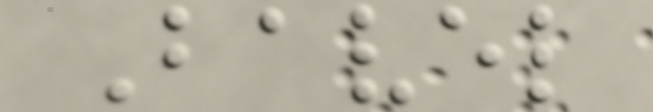Bavel
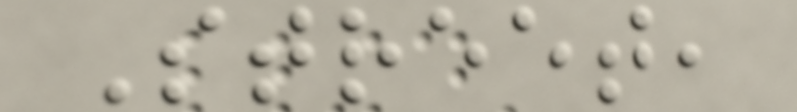Street,
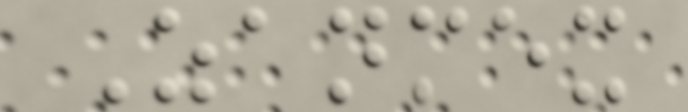Zanmex
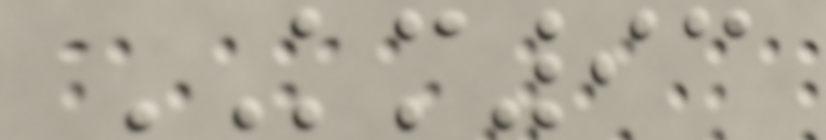KM93
